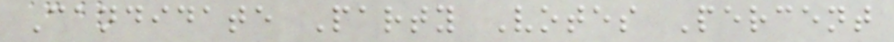Candidate Party Votes Percent
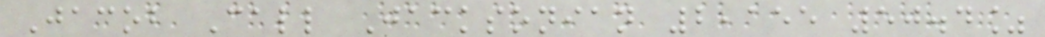Jacob Call Jacksonian 2,155 50.4%
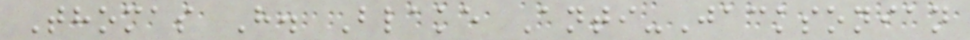Thomas H. Blake Anti-Jacksonian
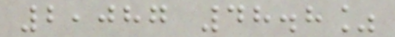2,087 48.8%
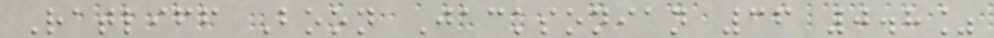Ratliff Boon Jacksonian 36 0.8%
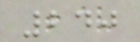240
